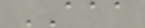AAA
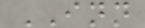INN
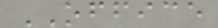OFFICE
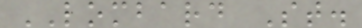LOMBARD St.
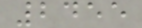2455
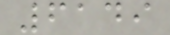6149
